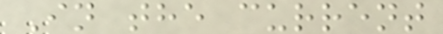In the current
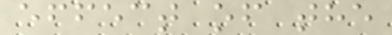effect of the
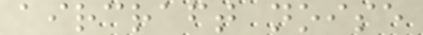aircraft noise
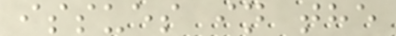issues in the
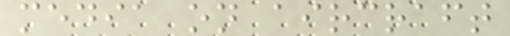media on aircraft
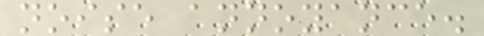noise annoyance.
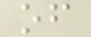of
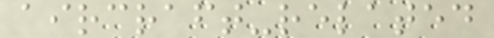aircraft-related
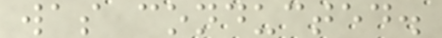was conducted.
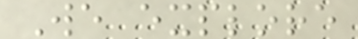We explore
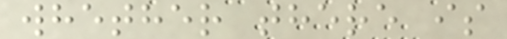whether there is
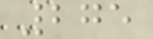275
